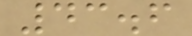43.6
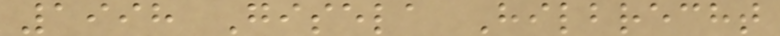1998 Gisela Hilbrecht
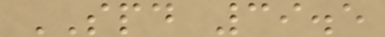SPD 39.5
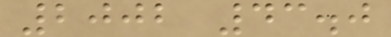2002 43.0
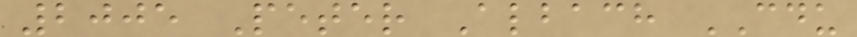2005 Peter Albach CDU
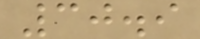30.9
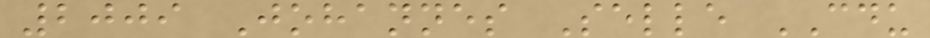2009 Johannes Selle CDU
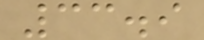33.9
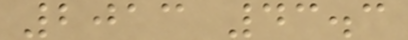2013 43.3
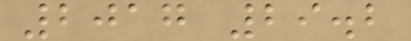2017 29.2
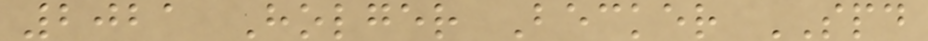2021 Holger Becker SPD
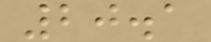20.1
